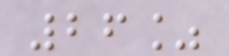26%
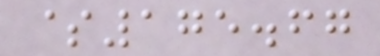$175.67
